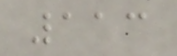113
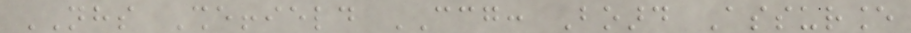NHS Sheffield CCG: Board Assurance
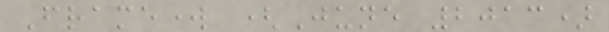Framework (June 2013)
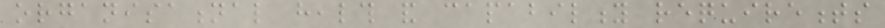organisational health and capability requirements
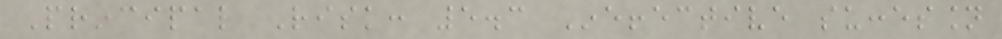Principal Risk: 5.3 Ineffective succession
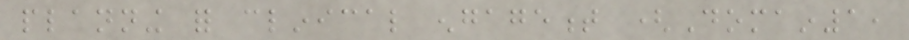planning for clinical engagement (Domain1,
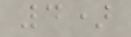4)
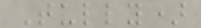Tully)
